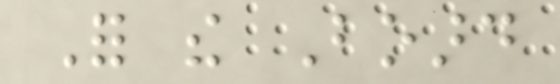For the Board
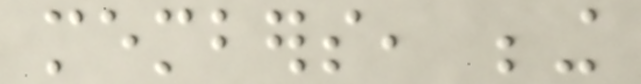members, being
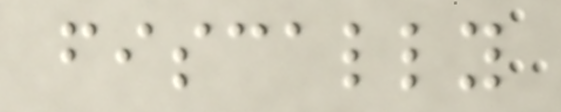fiscally
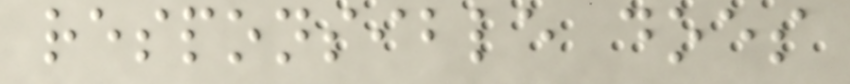responsible does
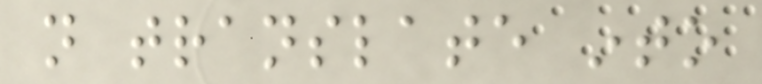not translate into
